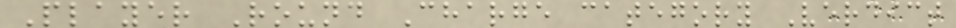Player Round Charge category Verdict
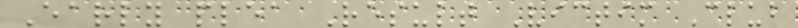Early plea Result Victim Club
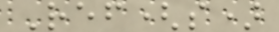Ref(s)
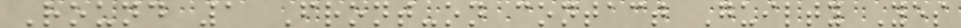Round 1 Front-on contact Guilty Yes
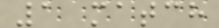1 match
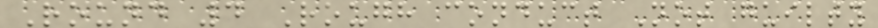Round 4 Rough conduct Not guilty
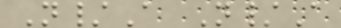N/A N/A
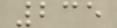235
